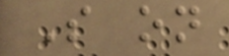So on
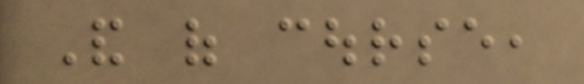And of course,
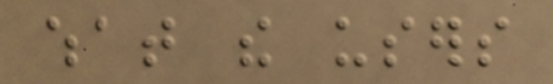what the users
